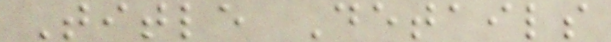Title Details
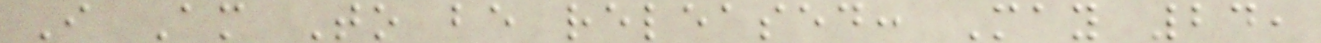I Am To be released: May 24,
